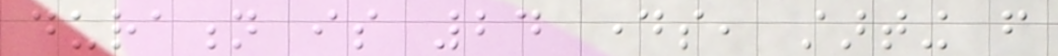duration is 24 days, starting from
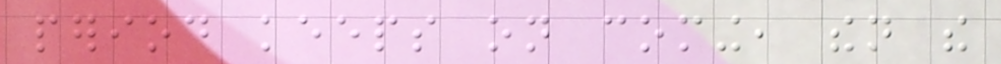period keeps on coming, then the
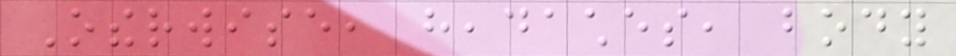Otherwise, headaches, body
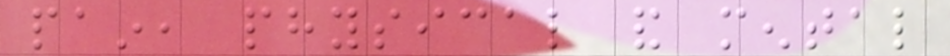pain, physical and mental
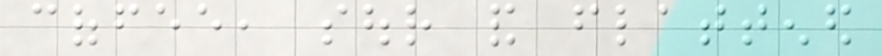coffee, sour and flattened
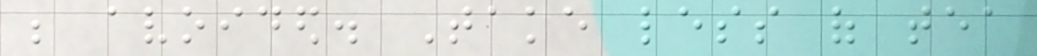be avoided. Take less of tea
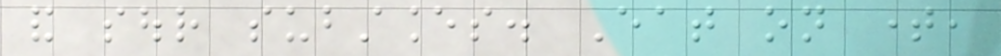and sour substances. Eat on time,
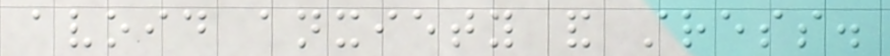avoid anxiety and stress.
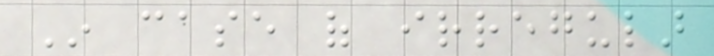In case of irregular
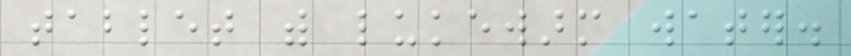tablet with lukewarm water.
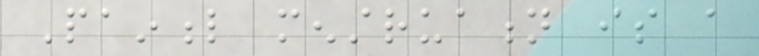Painful menstruation is a
